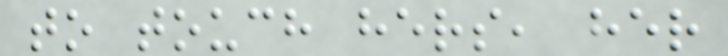to touch hers, her
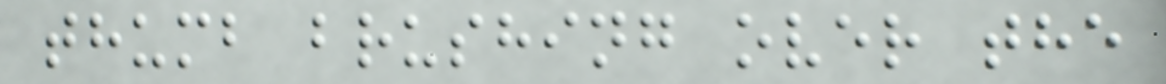thumb brushing over the
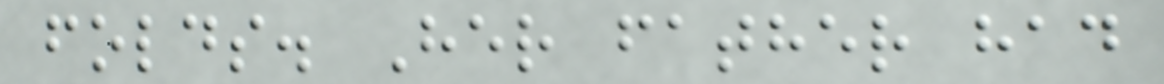folds. Her father had
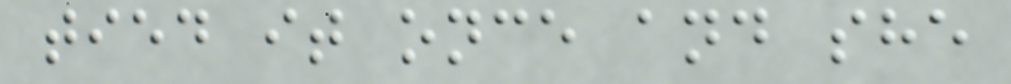tied it once and she
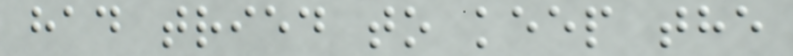had tried to keep the
